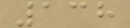138
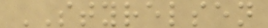STYRELSEN
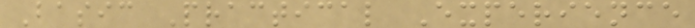Basic Practical Experience
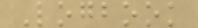Logbook
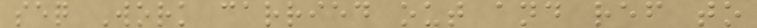seq Work carried out and ref to
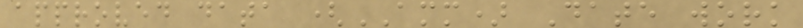approved data (AMM) Date work
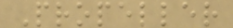Propeller
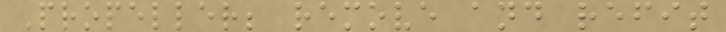Propeller; remove and refit
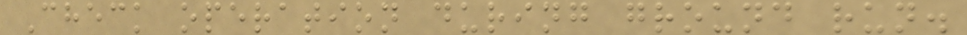Check operation during ground run.
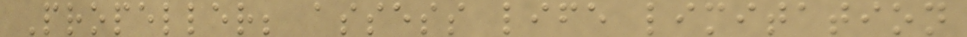Propeller; assess life limitation
